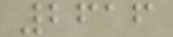2616
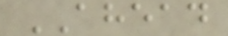AHEAD
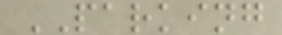PARKING
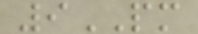9PM
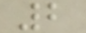2
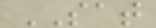SAT
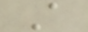A
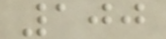100
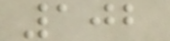102
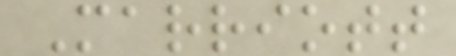Marriott
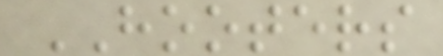HOOTERS
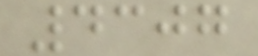4307
